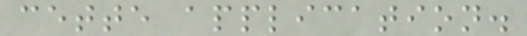cette application.
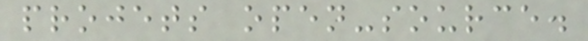projets open-source.
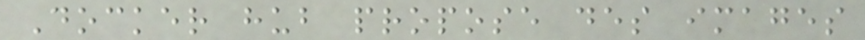Docker hub propose des images
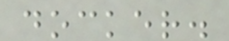docker.
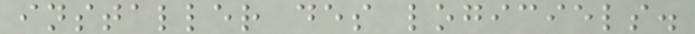installer des logiciels.
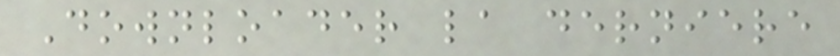Downloader la derniere
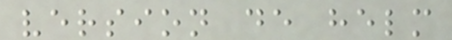version de helm
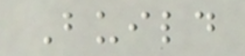Build
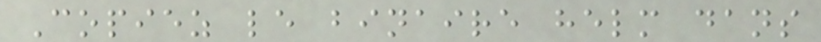Copiez le binaire helm dans
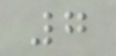7
